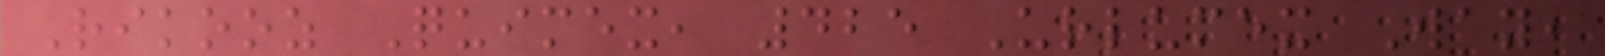Rikooz Quimex, 425 Urlumex Way,
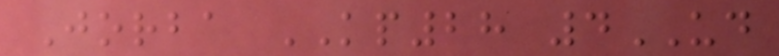Jorba KP28 4UD
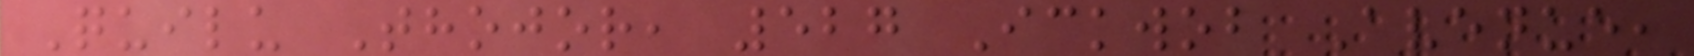Quilu Thojor, 527 Ickwob Avenue,
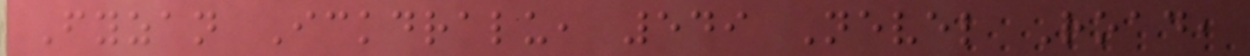Fyzan Ickdralu, 549 Nevel Road,
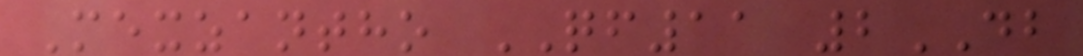Mexzantho QF11 2DB
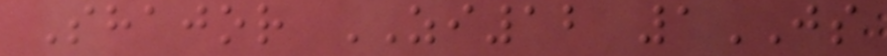Shajor ZI12 1JS
